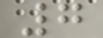7
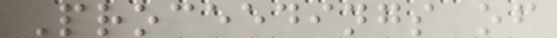Proceedings of
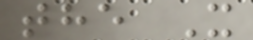the X
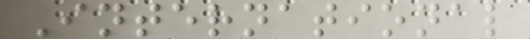International
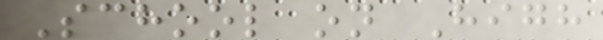School on High
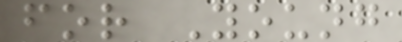for Young
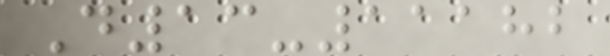D13-11182
